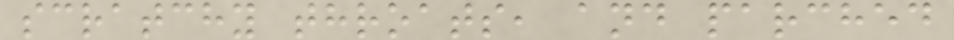scratchy throats, and parched
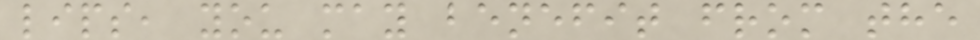lips, you may benefit from the
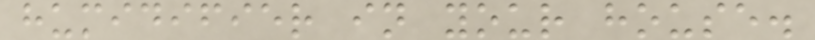humidifier in your house.
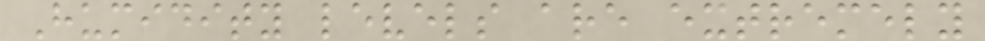Humidity levels are extremely
